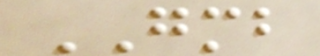GMB
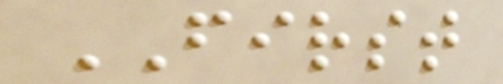FIRST
